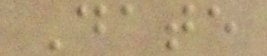Date
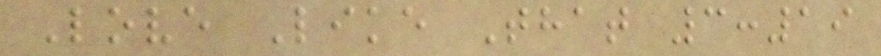Love Like That 3:19
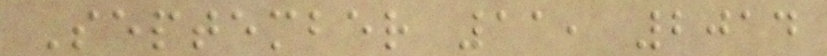September 11, 2014
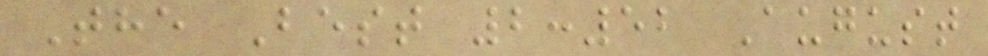The Best 2:52 August
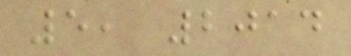5, 2014
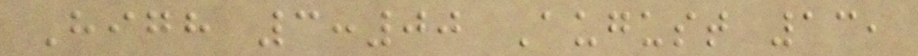High 3:00 August 13,
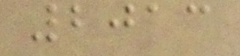2013
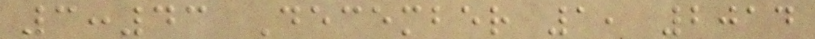3:43 December 1, 2014
